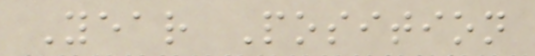Year Position
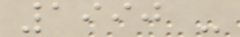1990 -
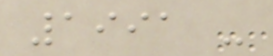1991 -
